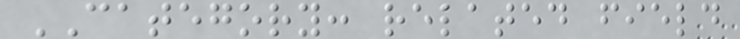CATEGORY: related field
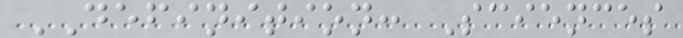DEFINITION: Sciences
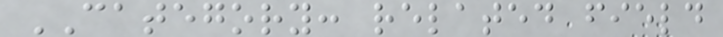CATEGORY: related field
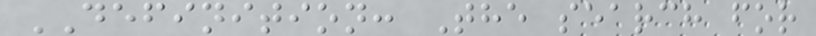DEFINITION: The search for
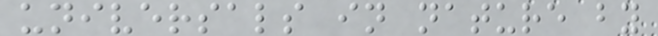universals in nature by
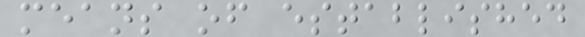means of established
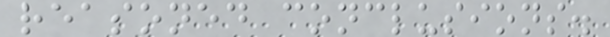reasoned conclusions.
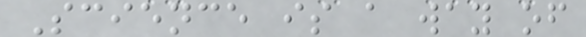Science is a way of
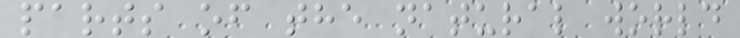parts of the natural world
